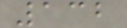132
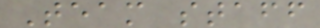Team staff
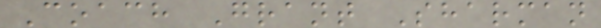Coach Grant Sharman
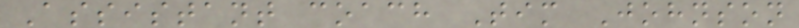Assistant coach Tim Johnson
